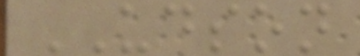UDSON
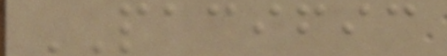PACIFIC
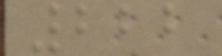222
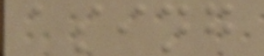asing
